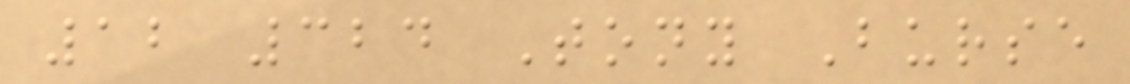12 324 Tony Burse
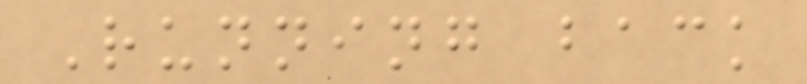Running back
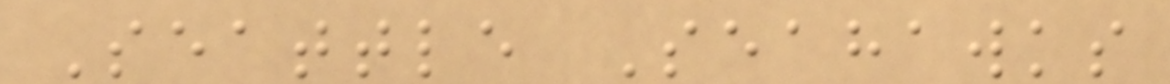Seattle Seahawks
